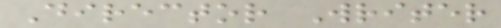Director Writer
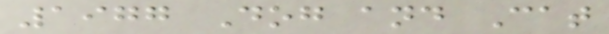1977 Dog and Cat
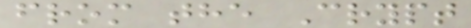from the Crypt
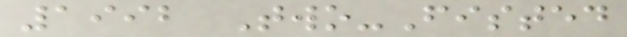1992 Two-Fisted
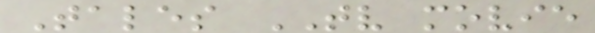Tales TV movie
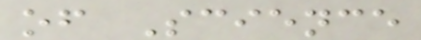of Science
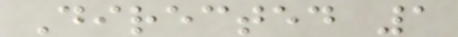Directed 1
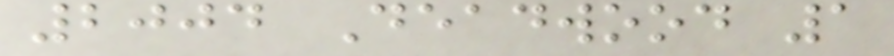2004 Deadwood 1
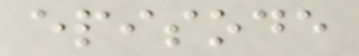episode
